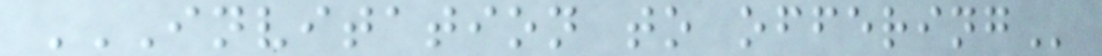INVITATION TO OFFERING
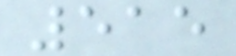515
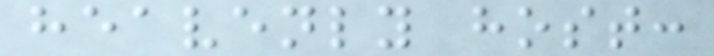heavenly host:
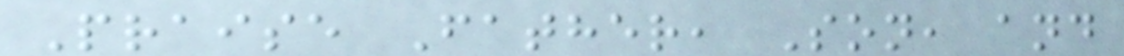Praise Father, Son, and
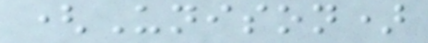(Unison)
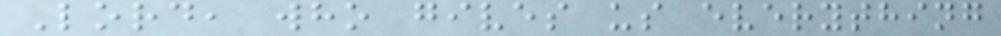Lord, who gives us everything
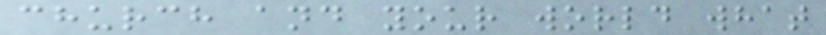church and your world what
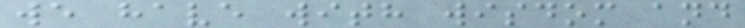we have with wisdom and
